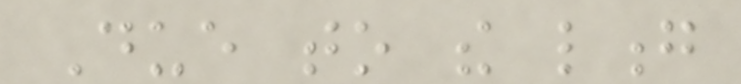Due to the long
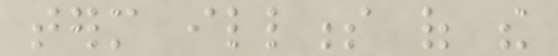term illness of the
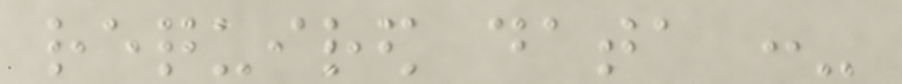required data :-
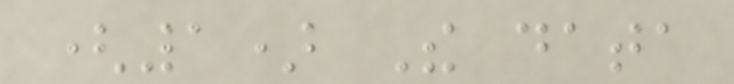(1) The data
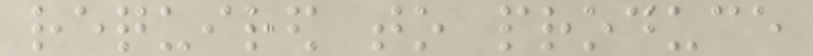required to produce
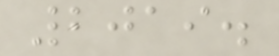2019.
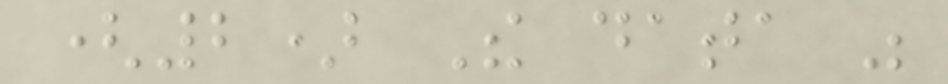(2) The data was
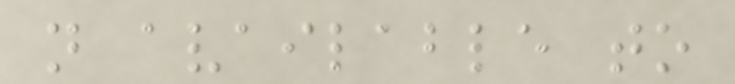not available to
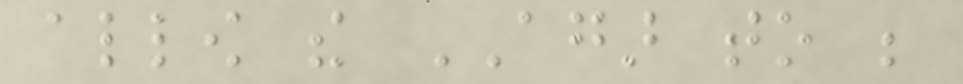allow the AGAR to be
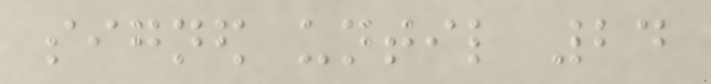signed until 24
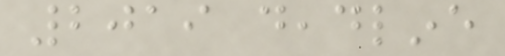2019 deadline
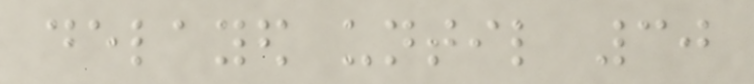delayed until 30
